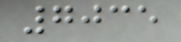7035
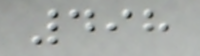498
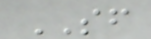SF
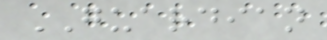GUARDIAN
